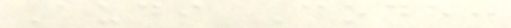Audi Code:
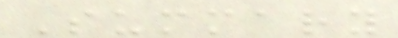Summary
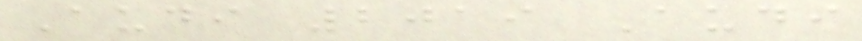Audi 2019 Audi
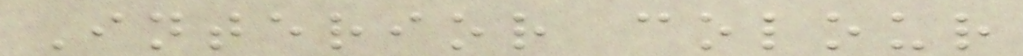Interior colour
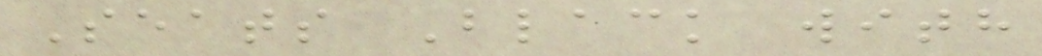Seats Black with
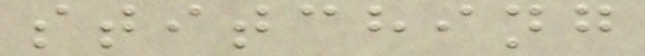stitching
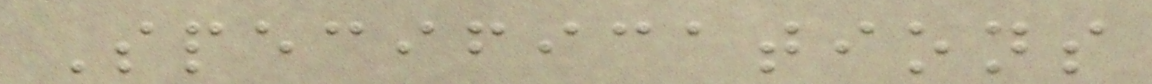Specifications
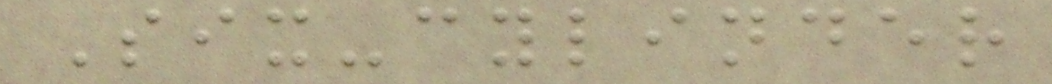Six-cylinder
